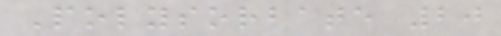Polysorbate 20
